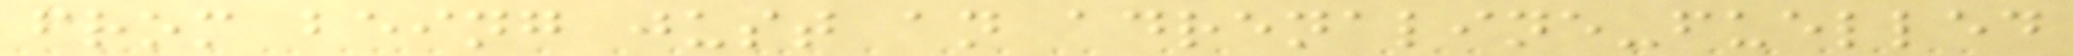from being just an adrenaline-fuelled
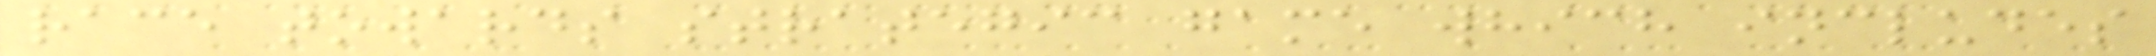race towards strategic game which includes
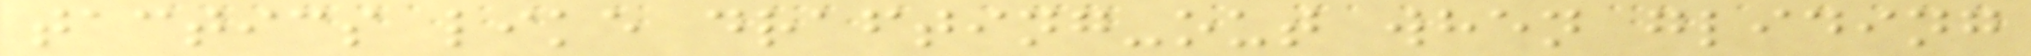tactics like drafting-out when gliding
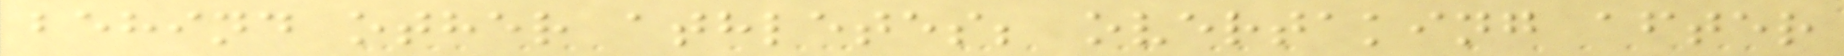behind other athletes; overtaking after
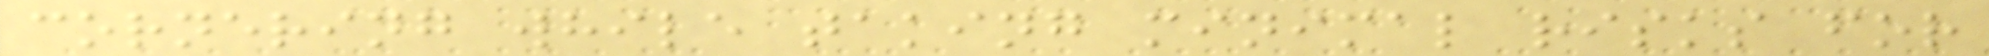cornering while taking minimal risks for
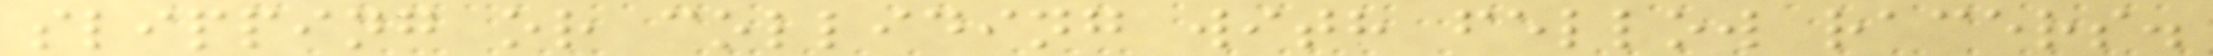slipping or colliding with fellow racers.
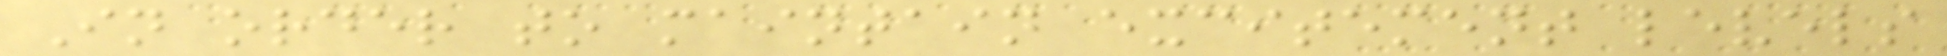In order to maintain excitement levels
